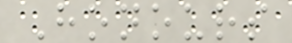Honours
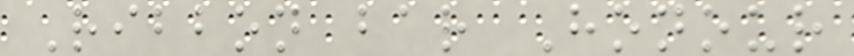Ribbon bar Honour
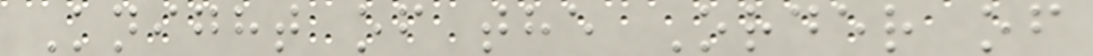Knight of the Order of
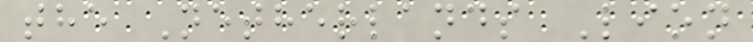the Netherlands Lion
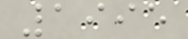1995
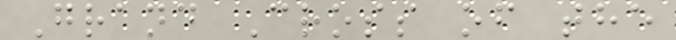Grand Cross of the
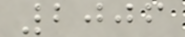2006
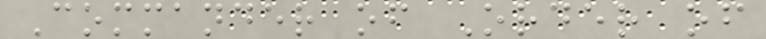Commander of Order of
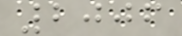2006
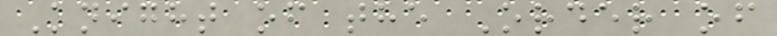Knight of the Order of
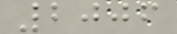2006
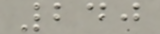240
